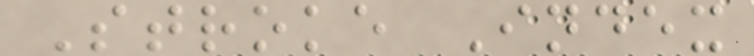Stroke Index
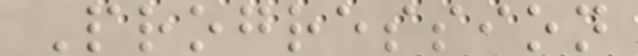Progression
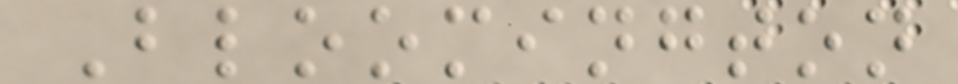Bloomington
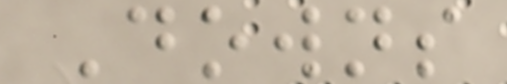Downs
